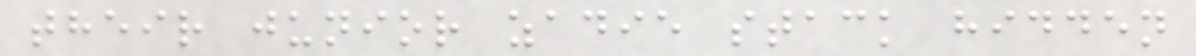their junior zadie stack hidden
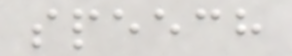speech
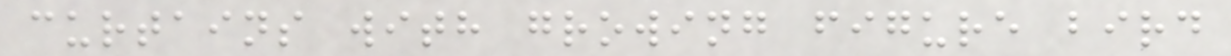curtains with growing figure bird
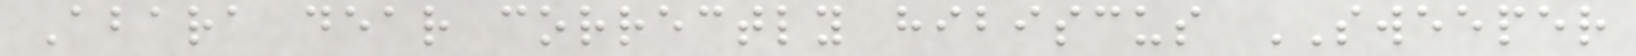Abara dear correctly hibiscus SWEEPER
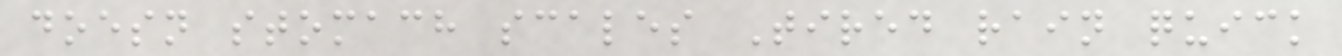doesn stomach scales Tired rain quick
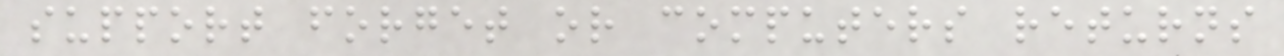support forget or computers returns
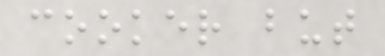cooker but
